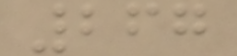267
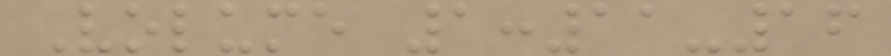Volume 1:11-16
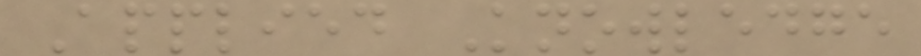Applied Knowledge
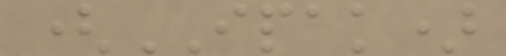(IPAK)
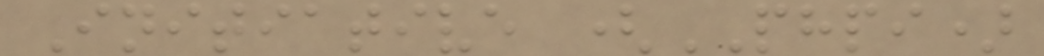Initiative (PHPI)
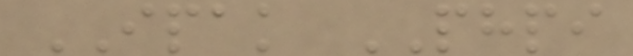IPAK PHPI
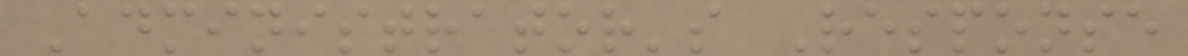Administrator's Response
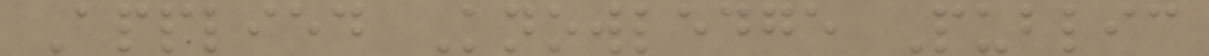Applied Knowledge Public
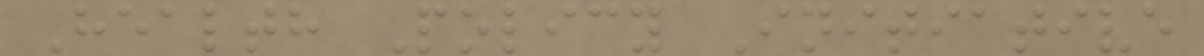Health Policy Initiative
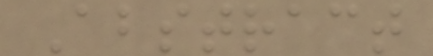Abstract
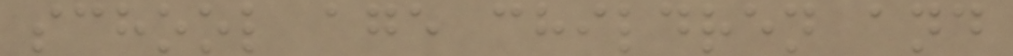school age children and
